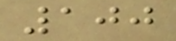100
